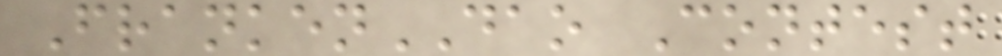FrankenDAO Contest
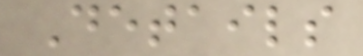Details
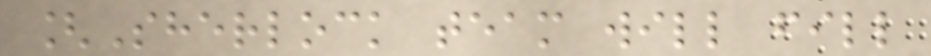[Sherlock team will fill
